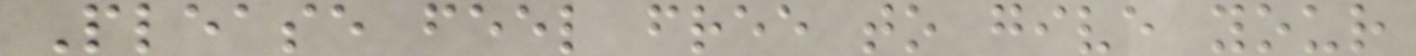Please feel free to give your
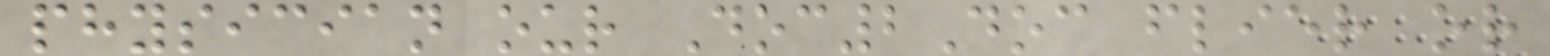physician our Doc2Doc flier or
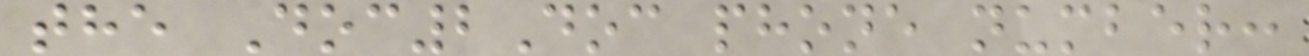the Doc2Doc phone number:
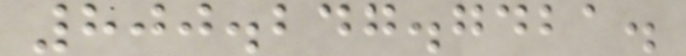800.247.7421.
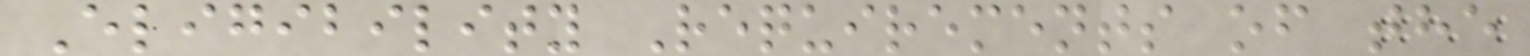Eligibility Requirements of the
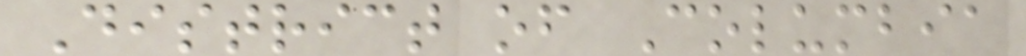District of Columbia
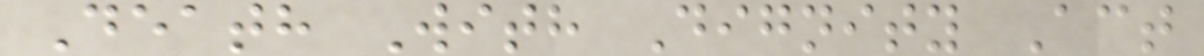Death With Dignity Act
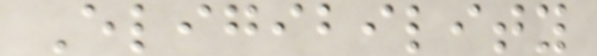Eligibility
